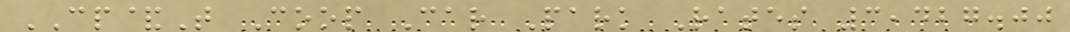CP&T Coop Car Park Rates 3,427.00
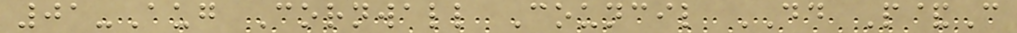01-Aug Cornwall Council DD P&C
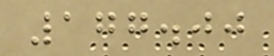177.00
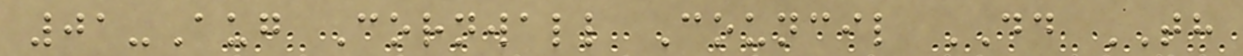01-Aug Cornwall Council DD TH
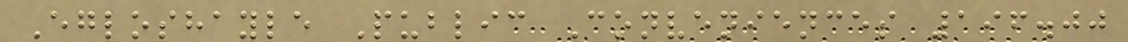Egloshayle Public Conveniences 196.00
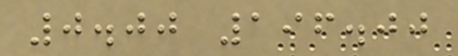0.00 196.00
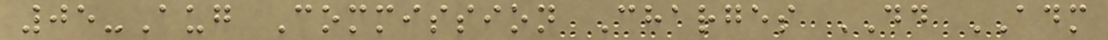05-Aug Commission Charges DD ADM
